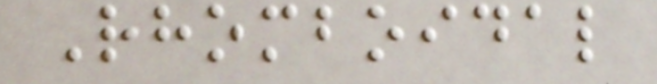Rhomboidal
